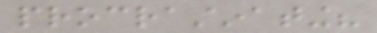procrastinating?
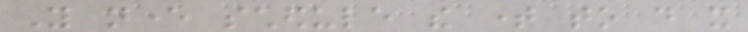You never schedule the time to do it
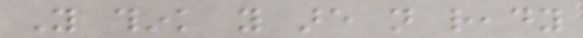You think you are not ready
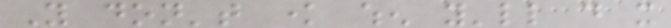You don't know when you'll do it
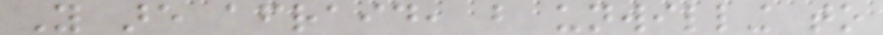You are afraid, but unwilling to
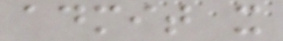admit it
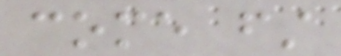come first
